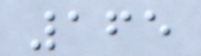165
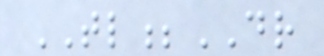TL;DR
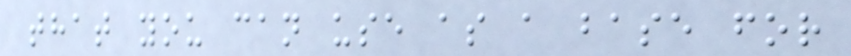that you can use as a base for
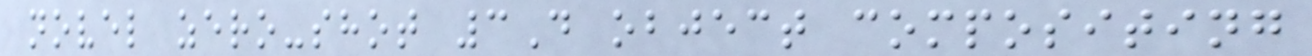novel zero-shot 3D object compositing
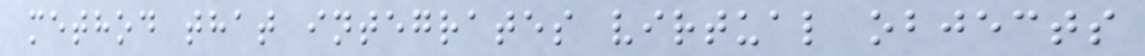method that integrates virtual objects
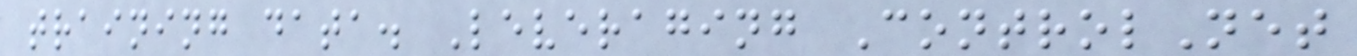training data. Leveraging ControlNet
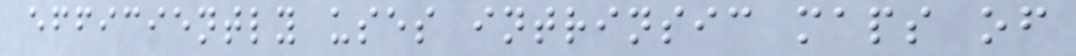efficiently uses intrinsic maps of
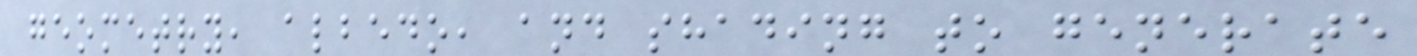geometry, albedo, and shading to generate
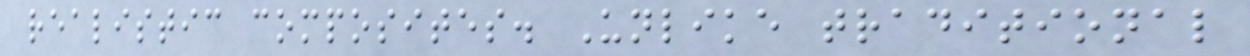realistic composites. Unlike traditional
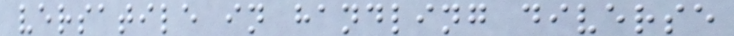versatile in handling diverse
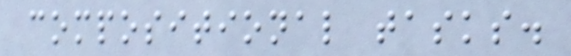compositional tasks.
